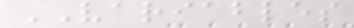VARIABLES
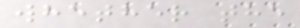whether the
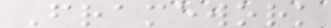Framework
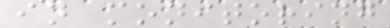in monitoring
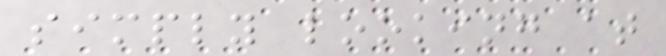simply looking at
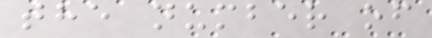the number of
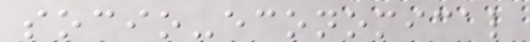socio-economical
